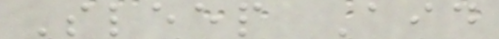Sleep Aid
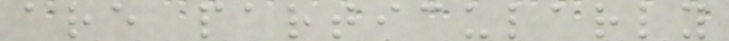are particularly
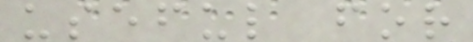useful for
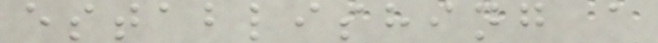establishing a
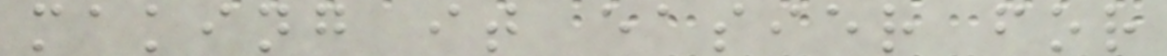making it easier for
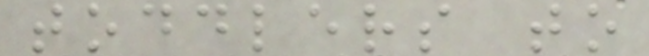toddlers to
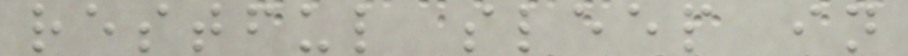restful sleep in
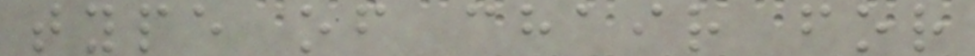type of chair for
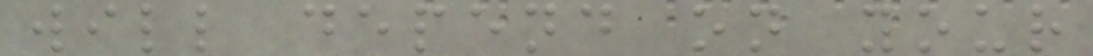will depend on your
